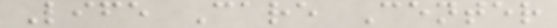Life Care Center
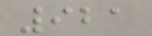921
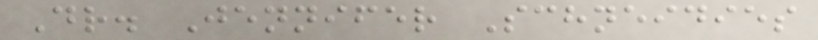Dr. Jennifer Schneidies
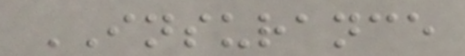INSURANCE
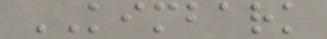KIMBARK
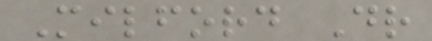Milford Dr
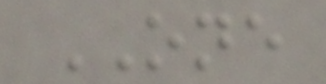ONE
